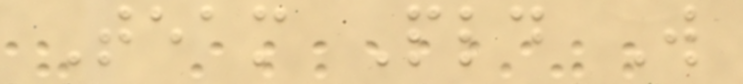Team Pld W
